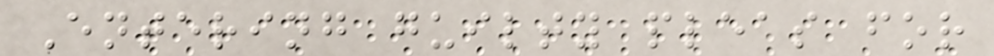Entering guilty pleas for
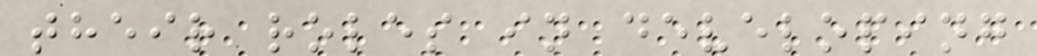their roles in developing
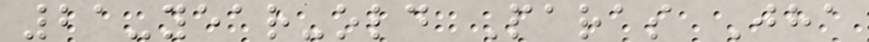21-year-old Paras Jha
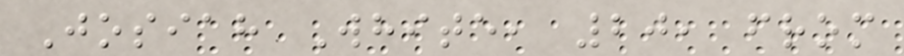Josiah White, 20, from
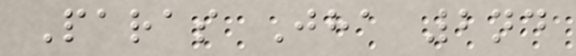Paras Jha 2nd
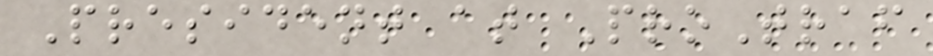President at ProTraf
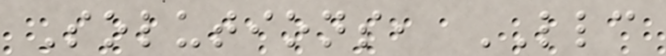Solutions, LLC
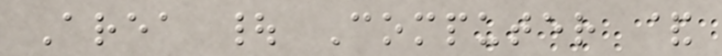Area | Computer &
